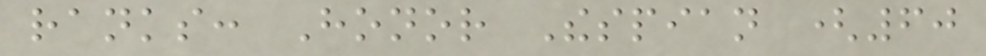ranks: Honor Thespian (60
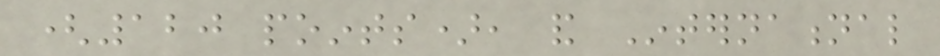(120 points), and International
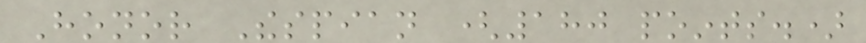Honor Thespian (180 points.)
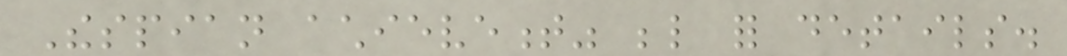Thespian achievement" below for details.
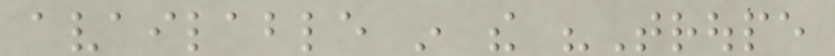available in the "Troupe
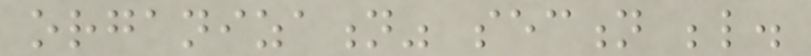organization" section below.
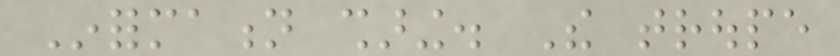Information sharing. The troupe
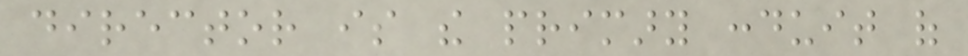director is the primary conduit of
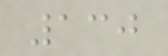130
